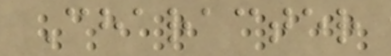Character
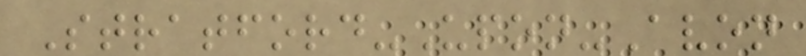Stratford-Upon-Avon
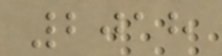2018
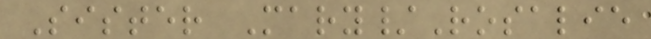Sister Mary/Rosalie
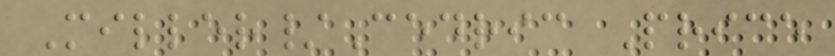Miller/Cedric Price
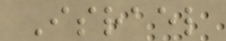Israel
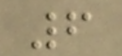6
